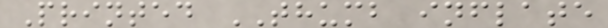Printed THUMB inflate
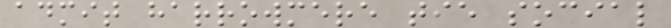admit harrowmere tie social
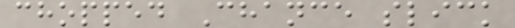chopped Chance slick
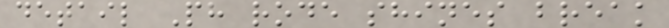detail Ph rode shines break
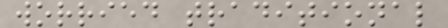worried traditional
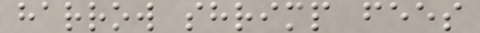harrow shrimp fees
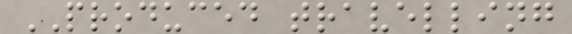PRODUCED travelling
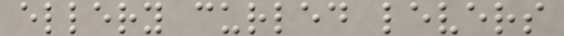ellery curled levers
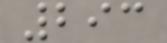293
